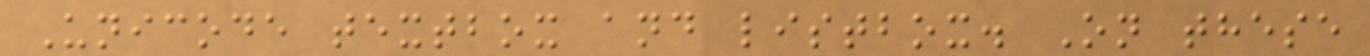Unicode textbox and listbox. On these
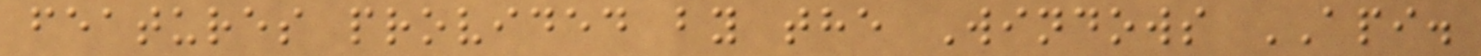features provided by the Windows API.
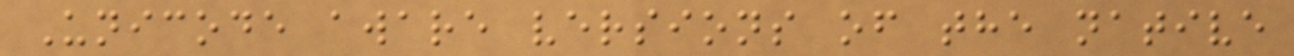Unicode aware versions of the native
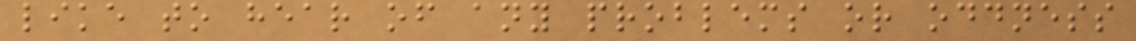like to hear of any problems or oddness
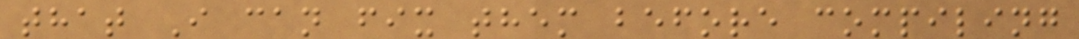that I can fix them before compiling
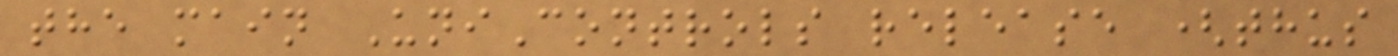the main UniControls release (thus
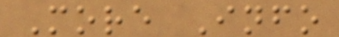More Info
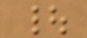|
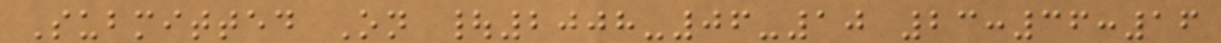Submitted On |2008-06-10 23:36:16
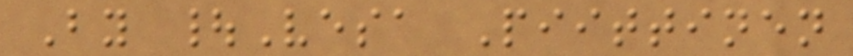By |Vesa Piittinen
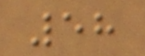58
